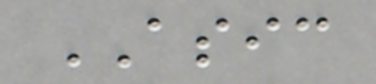ASIC
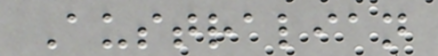Australian
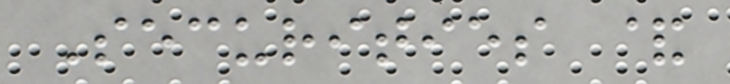Securities &
